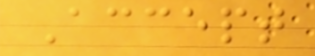Accept
